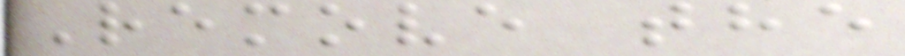Remove the
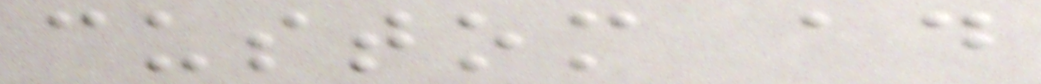custom ad
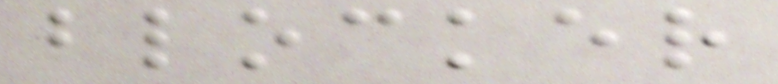blocker
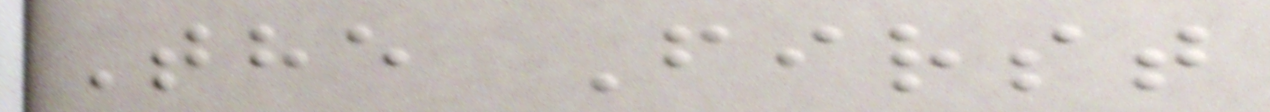The First
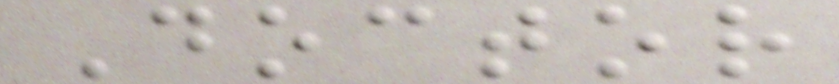Doctor
